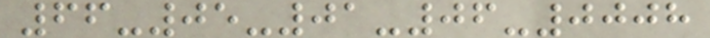66-05-01-06-0008
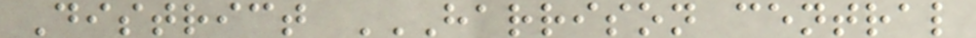District HARRISON CENTRAL
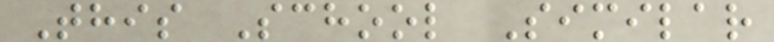This School Similar
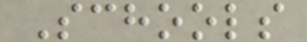Schools
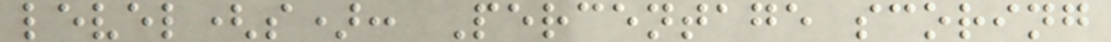level(s): Percentage scoring
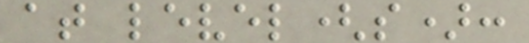at level(s):
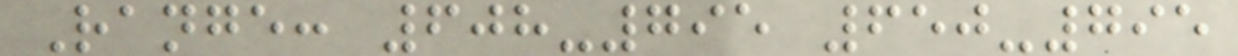Range: 608-795 650-795
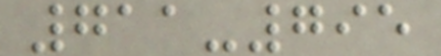711-795
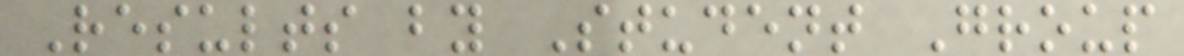Results by Student Group
